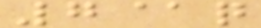7@q
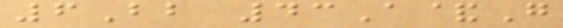6Bb 43A&G
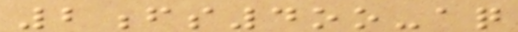2fs4oo-aq
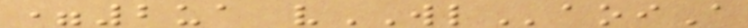=2ua vWLaoiA
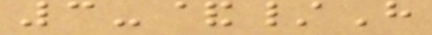3-&/H
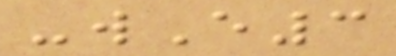-wE3
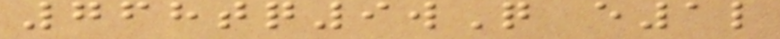768tq9wQ e1l
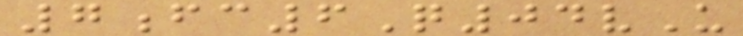7fc6Q04vU
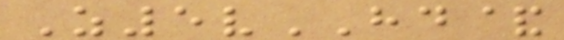Z5vHD&
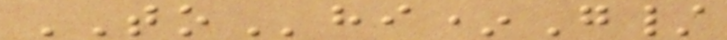TOhi*G/
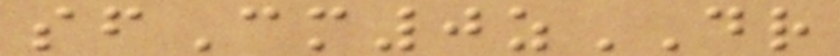sfCm0zDR
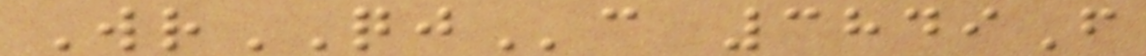WrQJc 3849F
